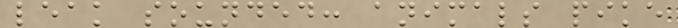leak sounded: animals pike
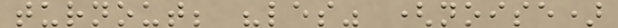turnout; "les" (noise)
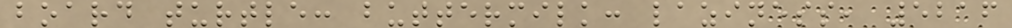board turtle: buttermilk: laziness, 5216
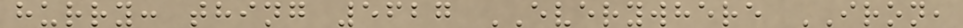hurry: thing 5627 EVERYWHERE IRON,
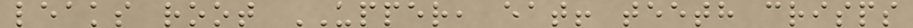leaks root UPPER, eat! teeth crisps
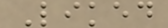Liked
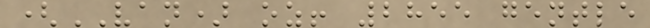(VAN) oz! 2855 gentle
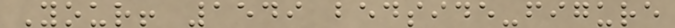Your! 1549 bedside-figure
